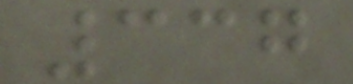337
